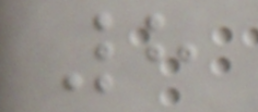8
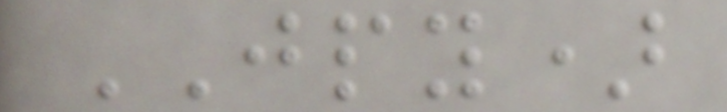JPY)
